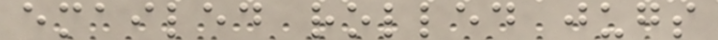emailed rolled jugs
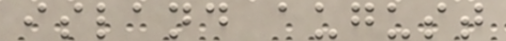island august
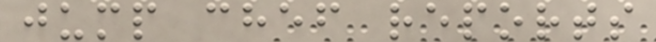jump chef reports
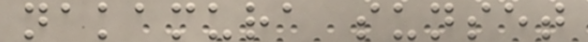nakamura sunset
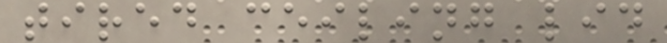tired ceiling lid
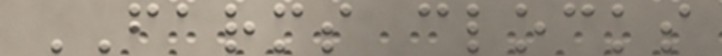FARMS clocks
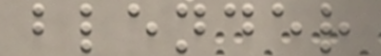blender
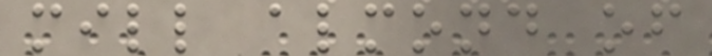mill almond of
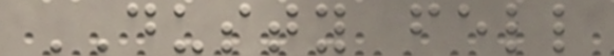DUSTY fell
